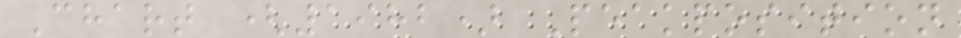Chart (1982) Peakposition
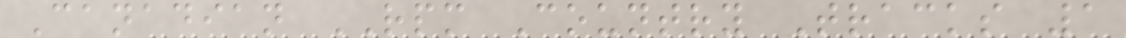Canadian RPM Country Tracks 1
